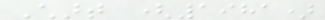Chart (1981)
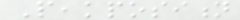Peakposition
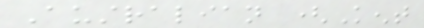Australian (Kent
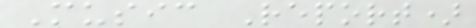Music Report)
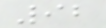92
